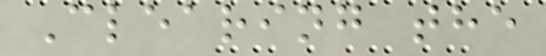Clearing the
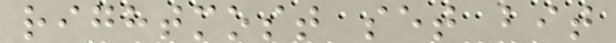rightmost set bit
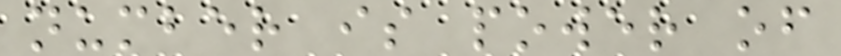number is power of
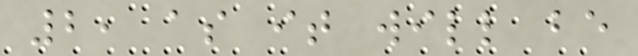2, as it will be
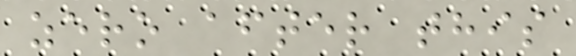zero after this
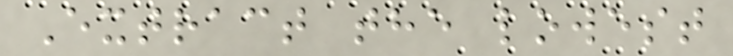Extract the lowest
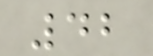42
